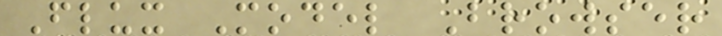Flux Model Browser
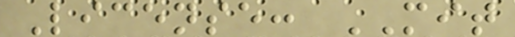License: MIT
